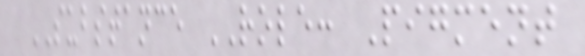SUBSTANCE ROLE: Pigment
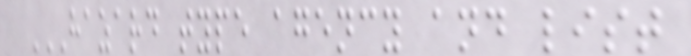HAZARD TYPE AGENCY AND LIST
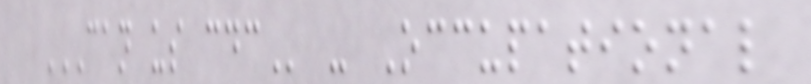CAN US CDC - Occupational
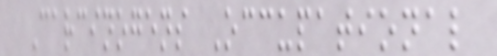Carcinogens Occupational
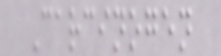Carcinogen
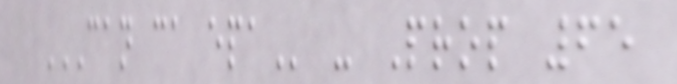CAN CA EPA - Prop 65
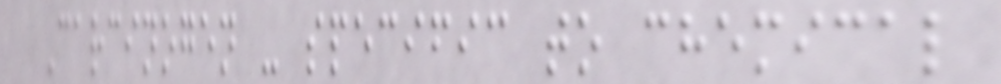Carcinogen - specific to chemical
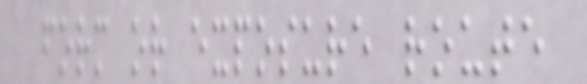form or exposure route
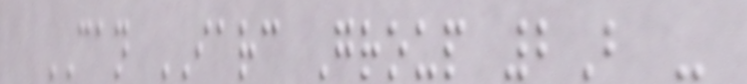CAN IARC Group 2B -
